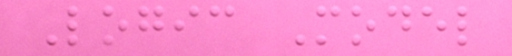Logic Model
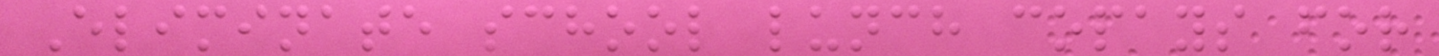Eliminate school lunch copays for
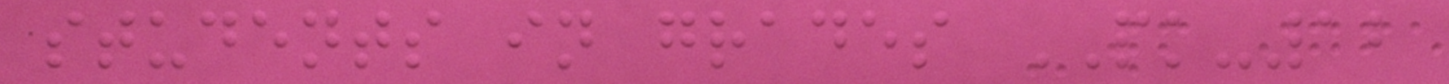students in grades PK-12
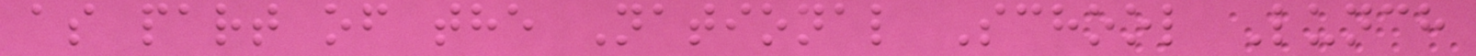as part of the National School Lunch
